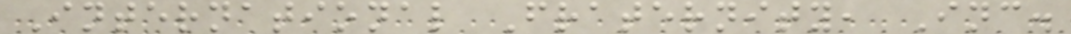International Fraternity, Inc.
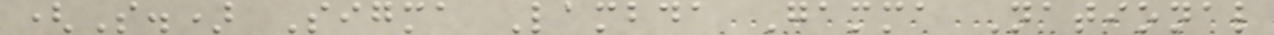(S.) Sigma Lambda Gamma National
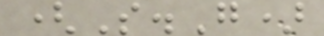(S.G)
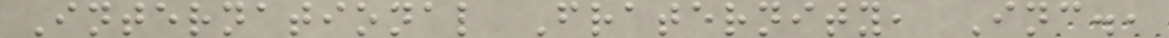International Fraternity, Inc.,
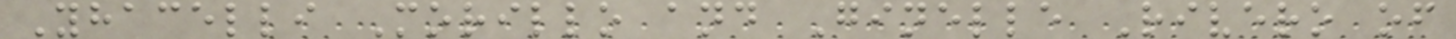Yhacelli Morillo and Ginelle Rivero of
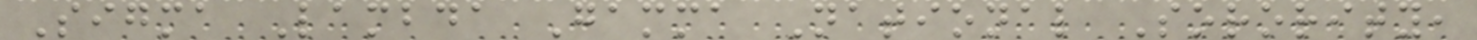Sigma Lambda Gamma National Sorority,
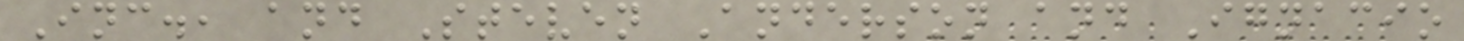Inc., and Steven Anderson and Ignacio
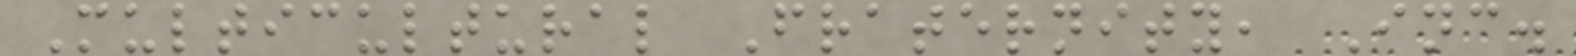Multicultural Fraternity, Inc.
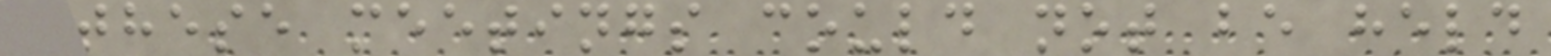These meetings could not be held
